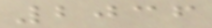2036
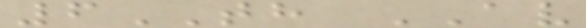6TH AV
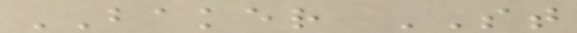BAKER ST
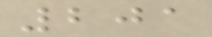201
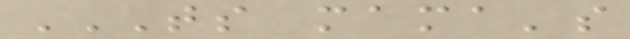TS MAMA'S
